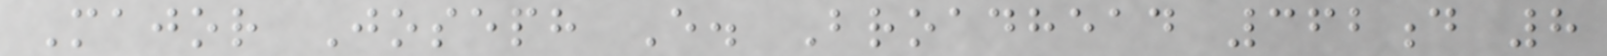Major Joseph E. Broadhead 362d 8
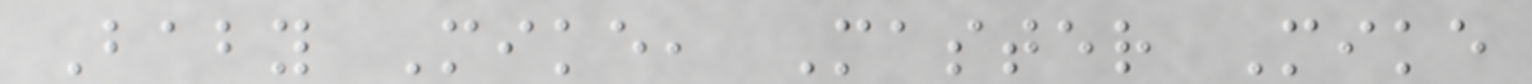Baby Mike, Master Mike
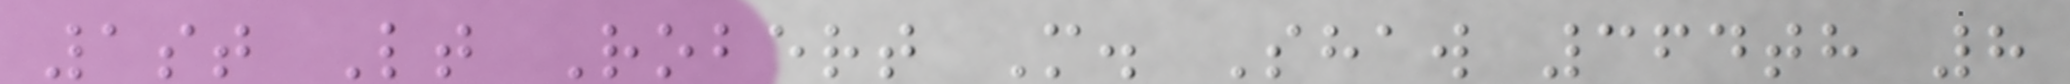1st Lt Robert M. Shaw 364th 8
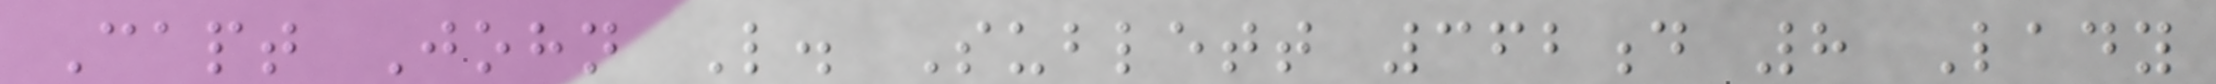Capt John L. Sublett 362d 8 Lady
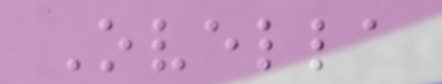Ovella
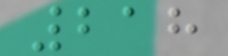218
